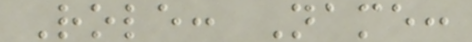Role: Name:
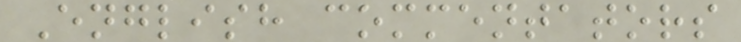English commentators
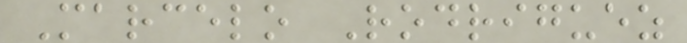Marcelo Rodriguez
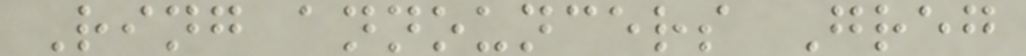Ring announcers Greg
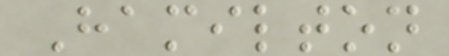Hamilton
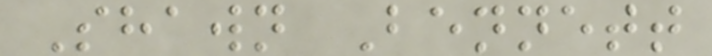Shawn Bennett
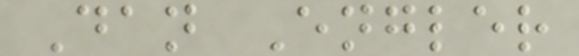Dan Engler
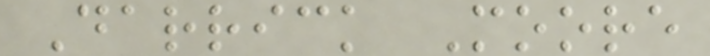Darrick Moore
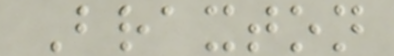Braxton
